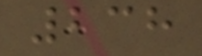238
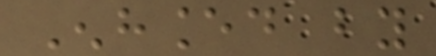Enhanced by
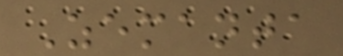Zemanta
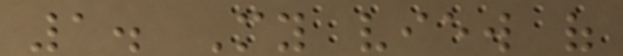1. My view of
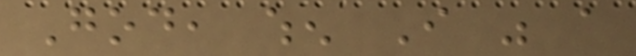God, when I was a
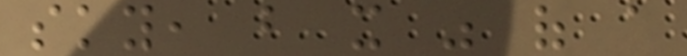sky, but it was of a
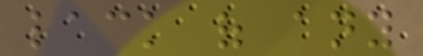lack of any
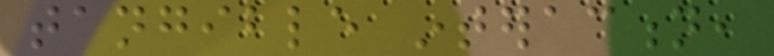tangible interaction,
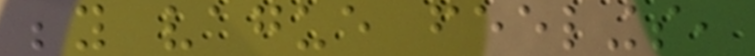beyond vague feelings,
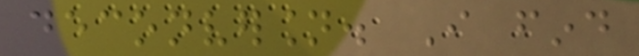deconversion. I find
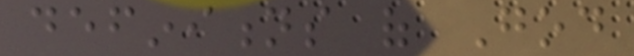definitions of God
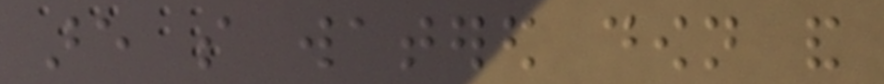are so watered down and
